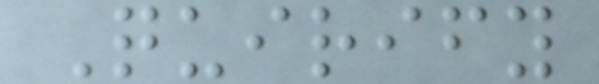Quirify
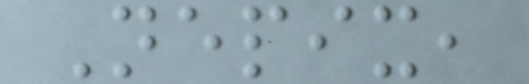Nepix,
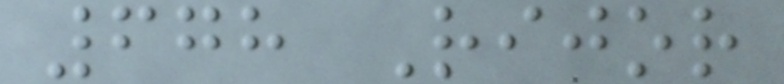678 Rijor
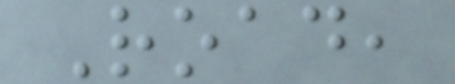Road,
